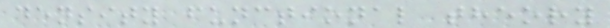density functional theory
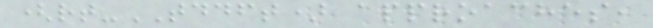(rt-TDDFT) approaches,
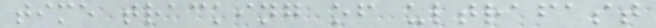time tracking of ultrafast
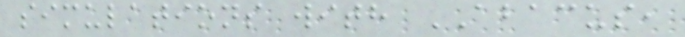simulations with ABACUS,
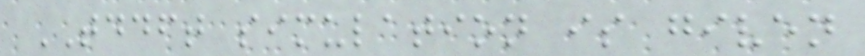TDDFT simulation is given
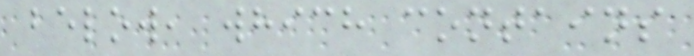below, which contains
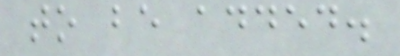to be added.
